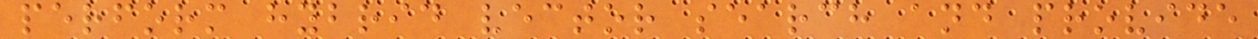perform hybrid vector search and provide
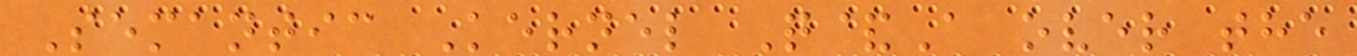Semantic Kernel Q&A over the
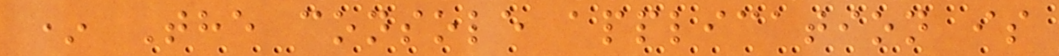* The console application is
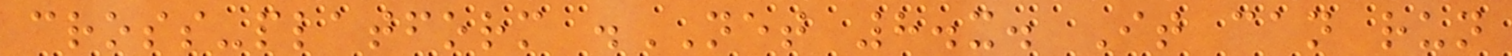cross-platform .NET 8.x. It can run
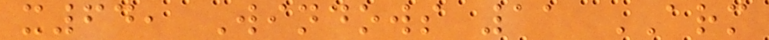x64, Windows 11 ARM
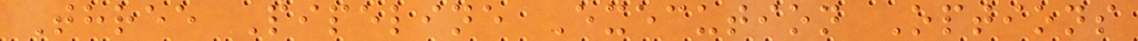Three Pipeline Execution Options
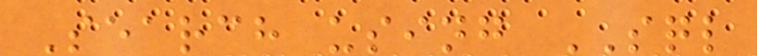Search using SQL
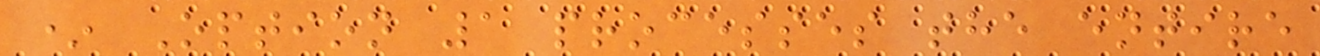* Option 1 processes the entire
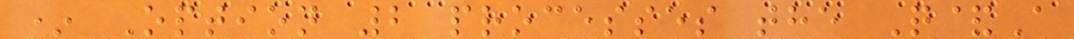* Option 2 processes the Q&A
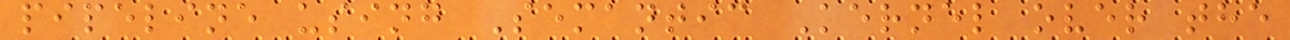pipeline using Semantic Kernel over the
